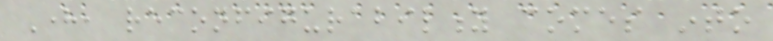Here, reconfigurability comes into
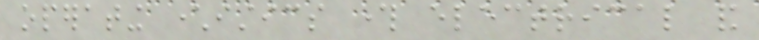operating characteristics through electrical and
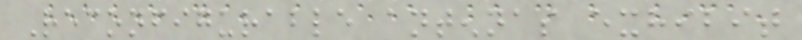Reconfigurable antennas exhibit
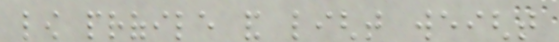low profile and light weight
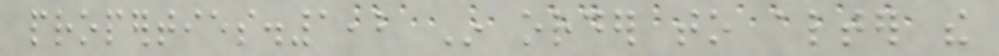properties.1,2 In order to alter the
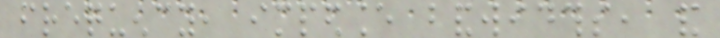frequency, impedance bandwidths, and
